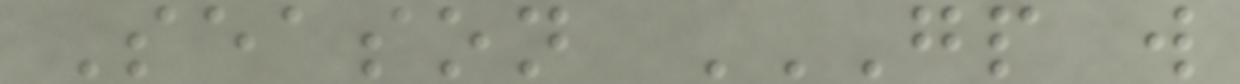Season GP W
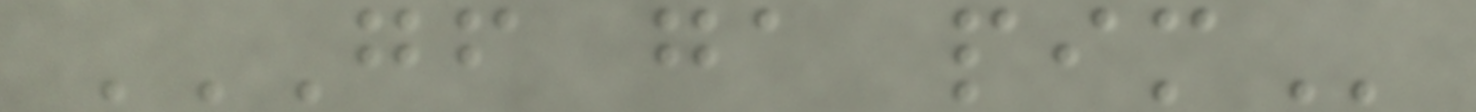GF GA PIM
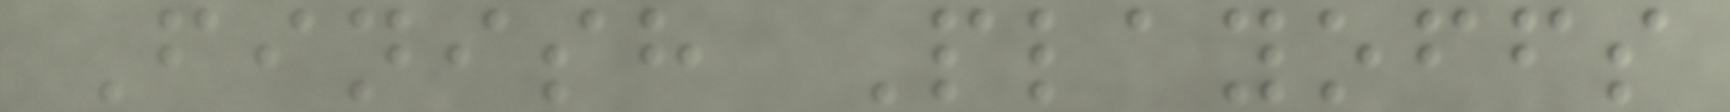Finish Playoffs
